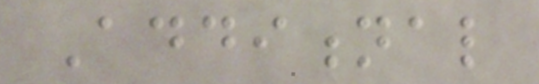Additional
